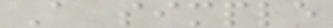A simple
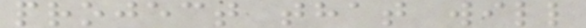project that will
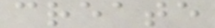create
